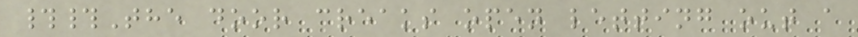##The door creaks open letting out a
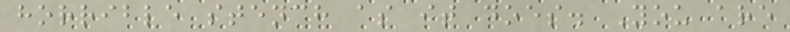horrible stench as it does. You are
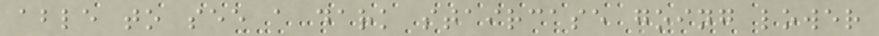able to see a dark staircase going lower
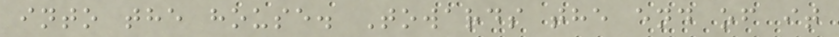into the house. Towards the end of it
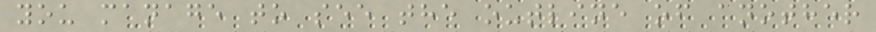you manage to see the outline of another
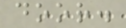door.
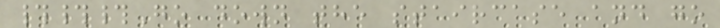###Go down the staircase and go
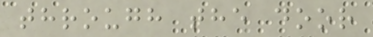through the door
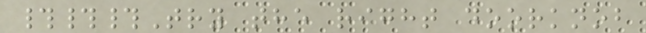###Try the right doorknob
